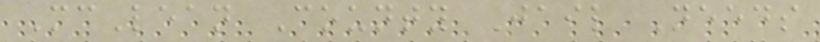McLean County Jail Needs
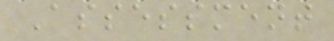Assessment
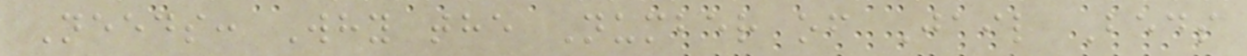Needs: Why the Number of Jail Beds
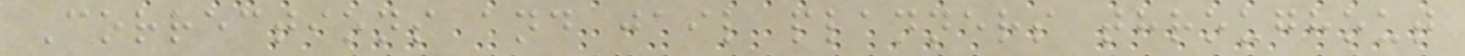Corrections and jail planners throughout
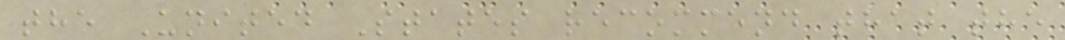the United States recommend that the
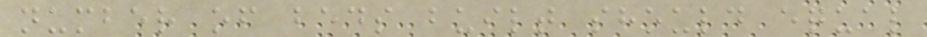number of beds built should equal
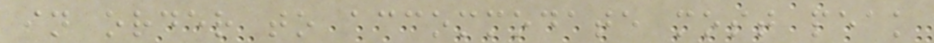in order to accommodate most peak
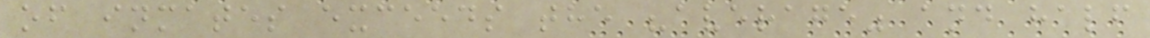of inmates exceeds the "average" and half
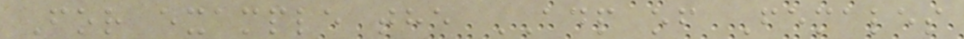For example the ADP of Females
